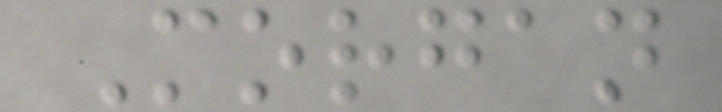Morgan
